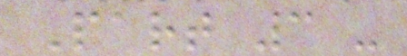Part 3 -
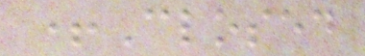+Closed
